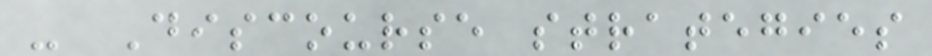- Discourse strategies
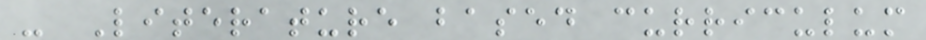- Literature based curriculum
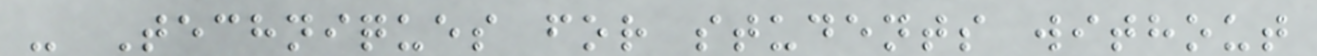- Techniques for students without
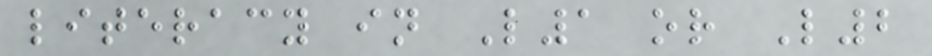literacy in L1 or L2
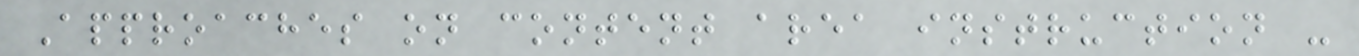Approaches on content area instruction -
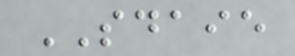SDAIE
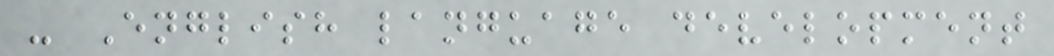- English language development
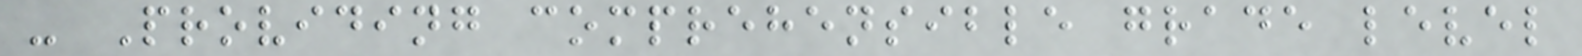- Providing comprehensible grade level
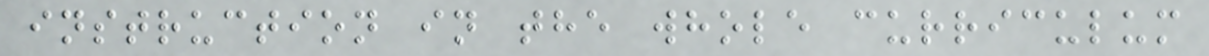instruction in the whole curriculum
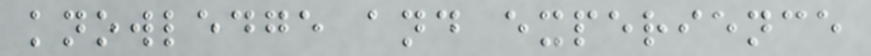knowledge and experience
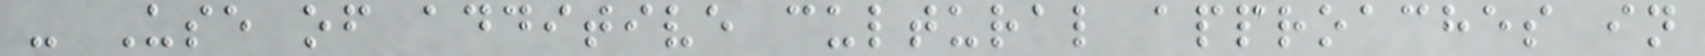- Use of additive cultural approaches in
